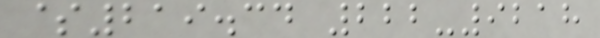$219.34 222-9218
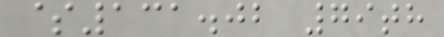$131.02 79th
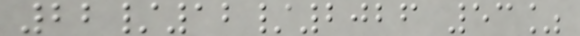22/12/2026 53%
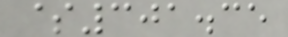$301.35
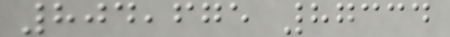804,675 87334
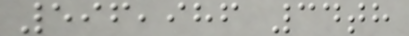596,986 34th
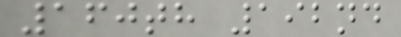160th 192nd
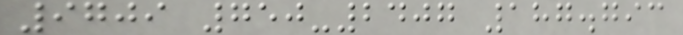9709 750-2407 187.793
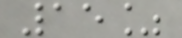15%
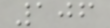106
